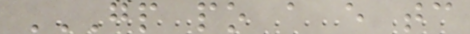GP PO A E TC
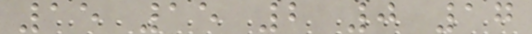15 15 2 0 17
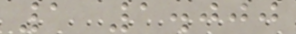1 1.000
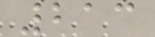213
